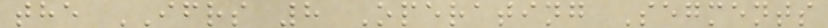the IFRS 8 Operating Segments
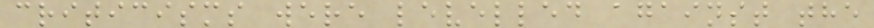criticisms were levelled against the
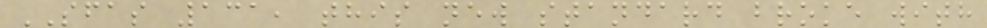SFAS 131, this new standard broke with
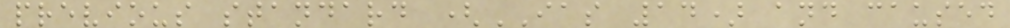previous standard (IAS 14) and caused
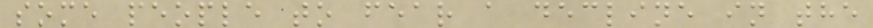some people to fear a decline in the
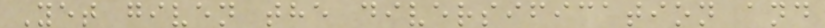Yet given the diversification and
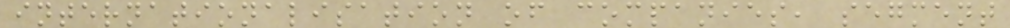internationalisation of companies, segment
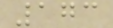173
